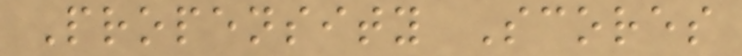Propensity Scores
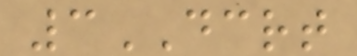3DCRT
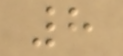8
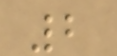2
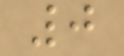0
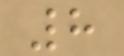8
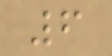6
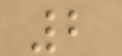2
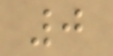0
